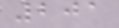201
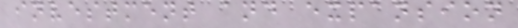investment and expansion
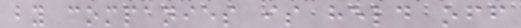by companies is held off
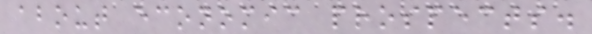about economic prospects.
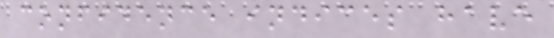confidence indices have
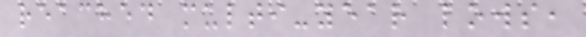reached multi-year lows,
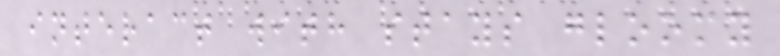interact with stays gloomy
